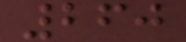260
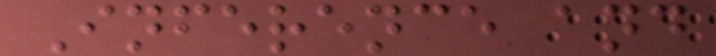Inference and
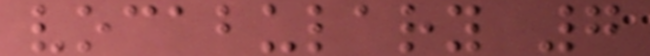vocabulary 7
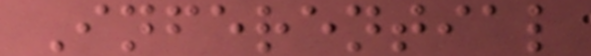Inferential
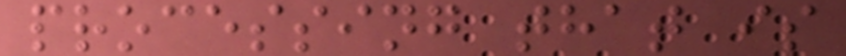processing that is
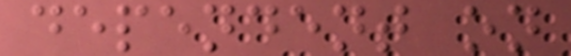dependent on
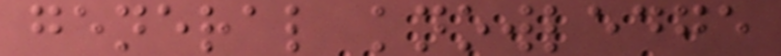general knowledge
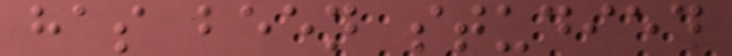has been studied
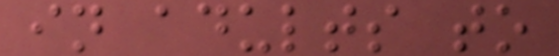in adults to
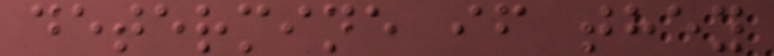determine if they
